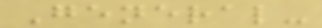General-
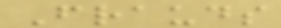Frauds
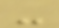-
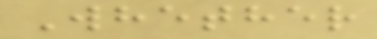Whether
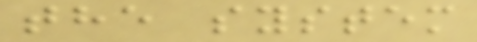the system
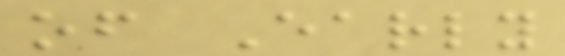of Early
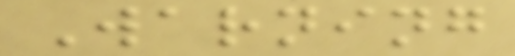Warning
